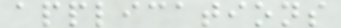applications
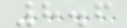8.6
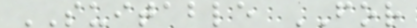SUITABLE FOR
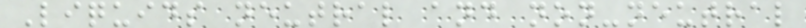Liquids neutral and non-neutral
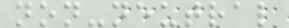non-neutral
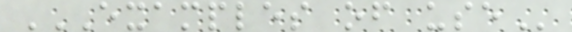EXAMPLES OF USE
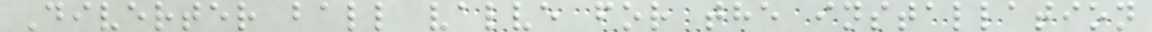Diverter ball valve for the installation
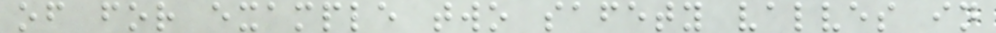of for example two safety valves in
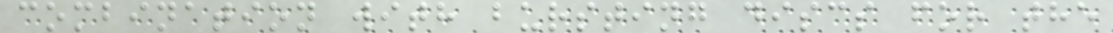combination with bursting discs for the
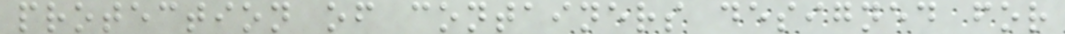protection of containers designed for
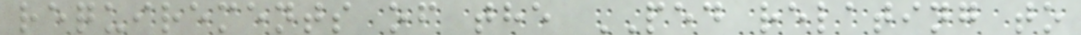requirements of the PED relating to
